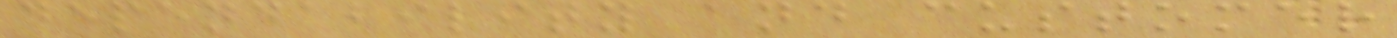dependability and customer
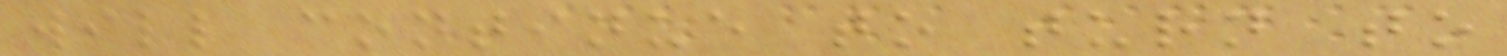will continue to turn to
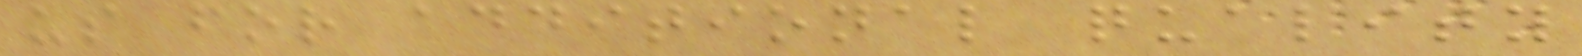us for additional quality
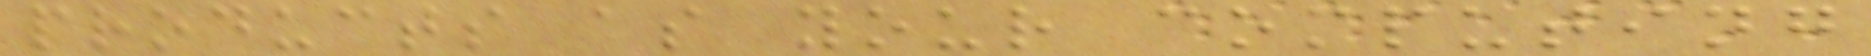products as your computing
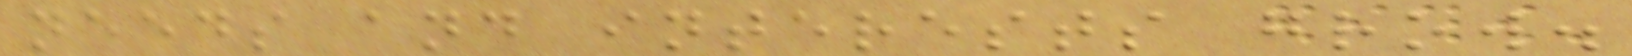needs and interests grow.
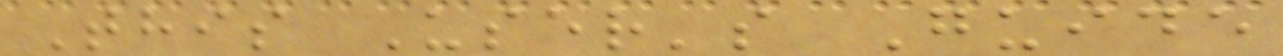This User's Guide
